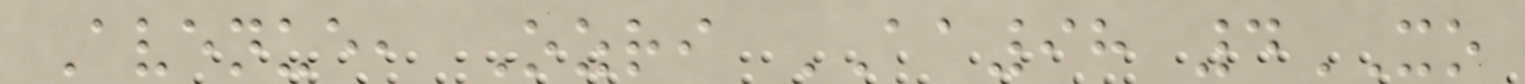Avenue, Ozri AA98 4XO
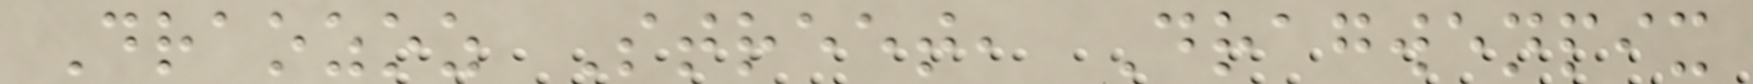Draozoz Street, Dragwenpix
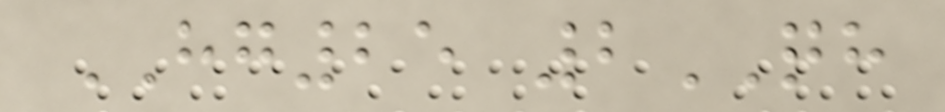HG25 2QH
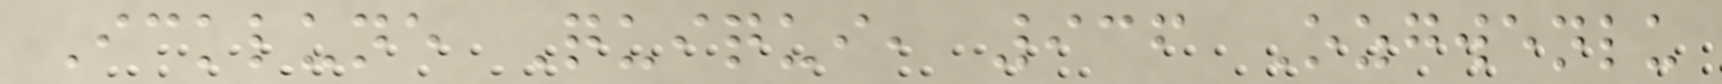Icklune Quiqui, 936 Ozgwenlu
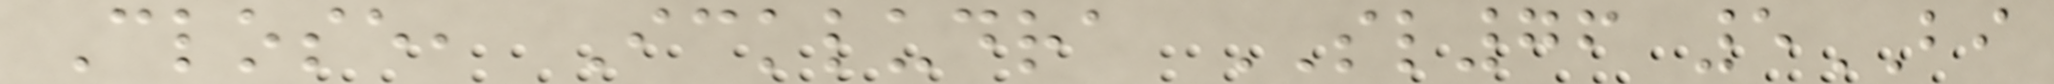Close, Ickludra SL76 5BI
